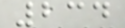234
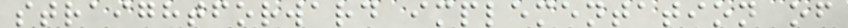straightforward implementation of
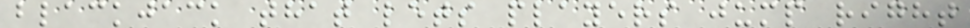blackjack that lets players jump right
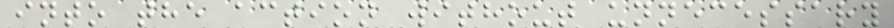into the action without unnecessary
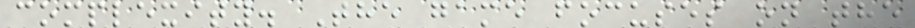complexity. The game focuses on the
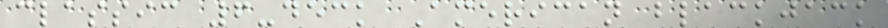classic 6-deck American blackjack
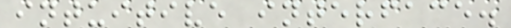intuitive interface.
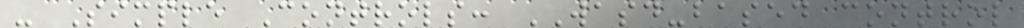- Simple Controls: WASD-based control
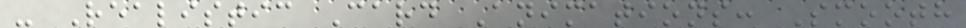- Realistic Card Animations: Smooth
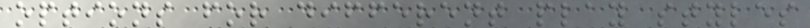options for different play styles
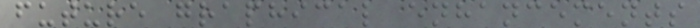future graphical enhancements
